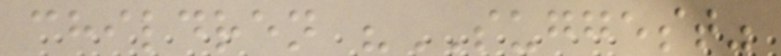children "SUGGEST"
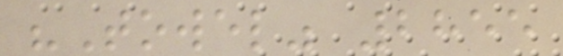"Towel" 2855
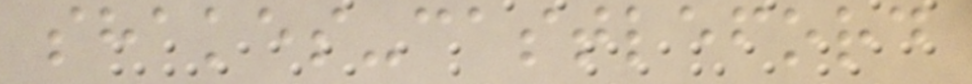shakes-castleford
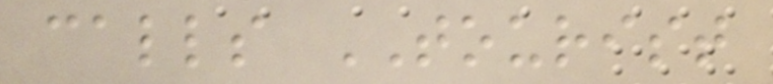calls TOURIST
